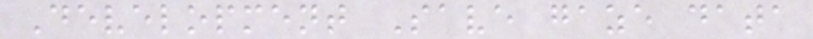Development Save gaze data
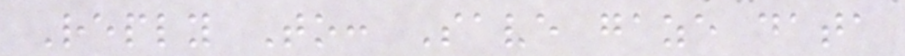Reply To: Save gaze data
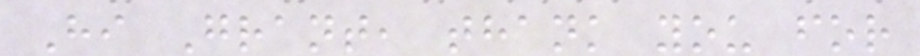Hi Grant, thank you for
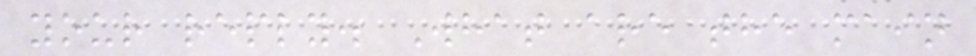your reply. What are the main
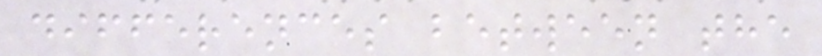differences between the
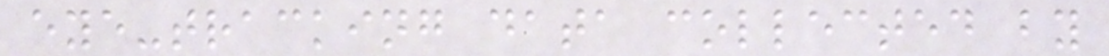eye-tracking data collected by
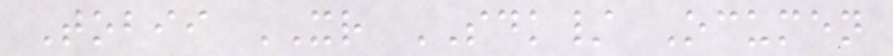Tobii XR SDK/ Ocumen
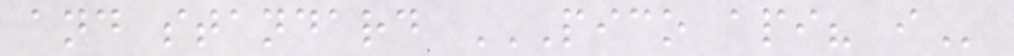and standard PICO API? I
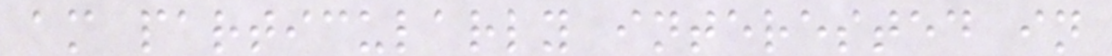am particularly interested in
